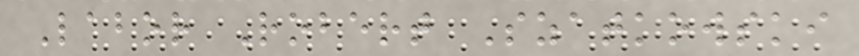Labor Robert Szatkowski
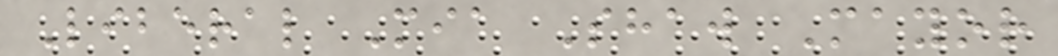Liberal Mia Shaw Mayor
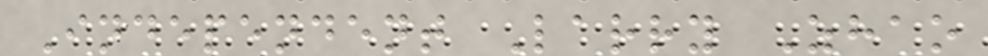Independent Larry Zhao
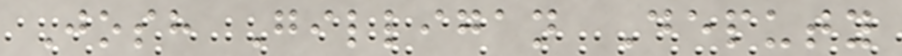Josh Gilligan Deputy
